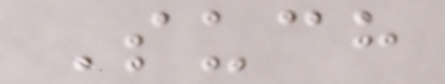Such
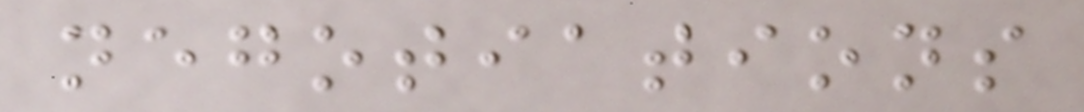negotiations
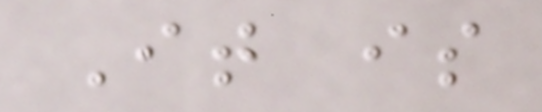It is
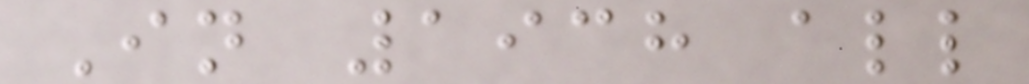In 1938 all
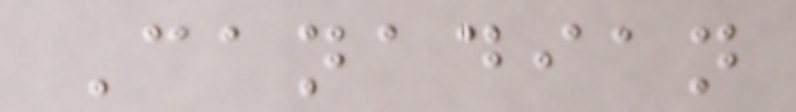Canadian
